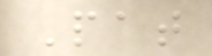Pat
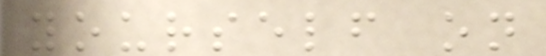yourself on
